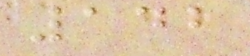142
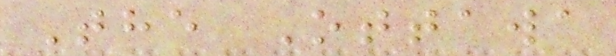The Ottawa
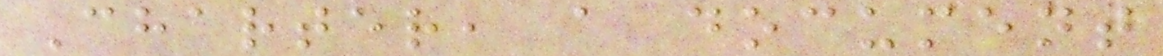Charter, a document
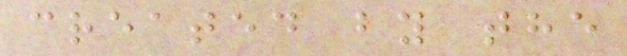created by the
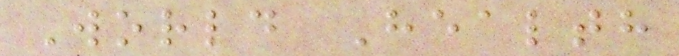World Health
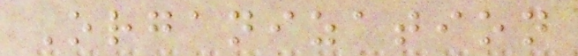Organization
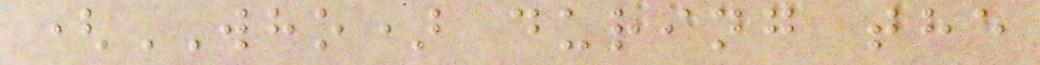(WHO) during the
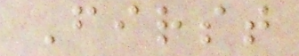First
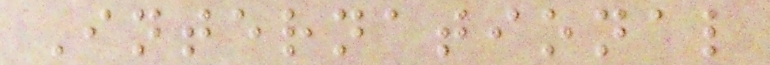International
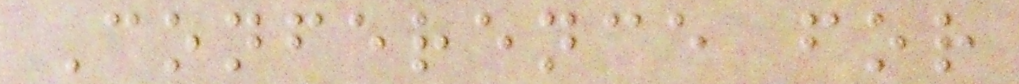Conference for
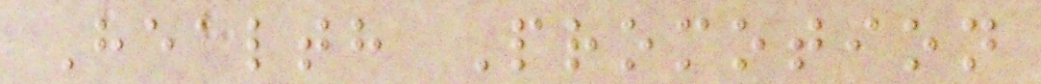Health Promotion
